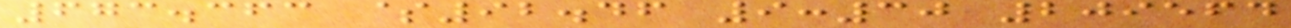673.363 $92.46 9:30 209564
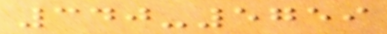340-5759
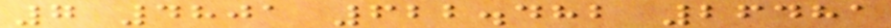7 4801 622.482 26481
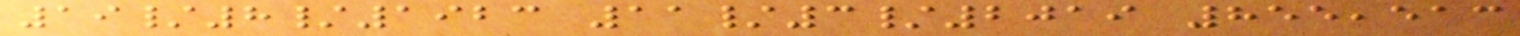19/8/1923 11/3/2019 855,513
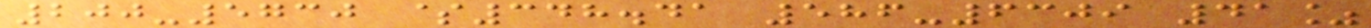200-5730 $348.41 586-6309 41%
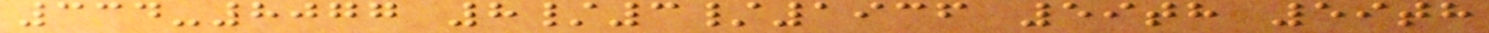334-8077 8/3/1936 59th 59th
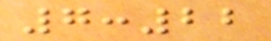7:22
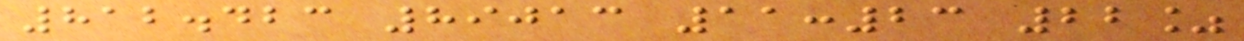812.423 89013 11:23 22%
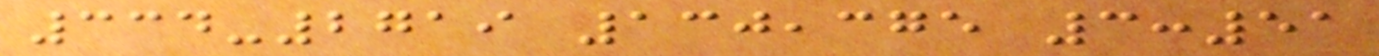334-2719 130,375 3:51
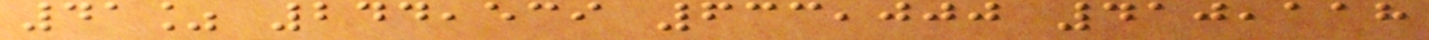41% 244,539 633,000 410,118
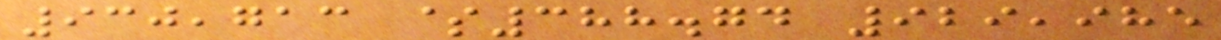930,713 $388.74 929,985
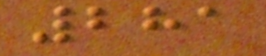281
